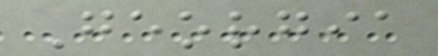Georgia
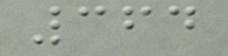364
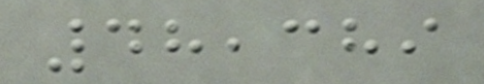48,389
